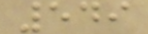549
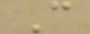C
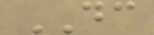DC
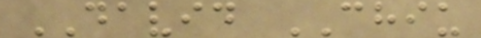DAVID CHIU
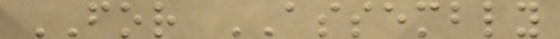FOR ASSEMBLY
